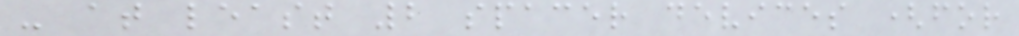- at least 2 spacer devices (for
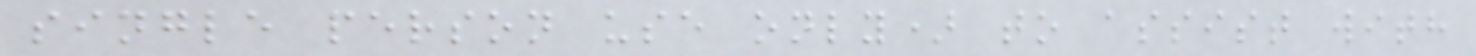single person use only) to assist with
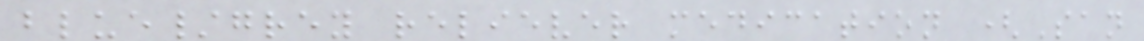blue/grey reliever medication (San
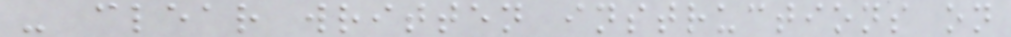- clear written instructions on
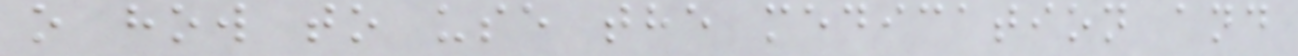o how to use the medication and
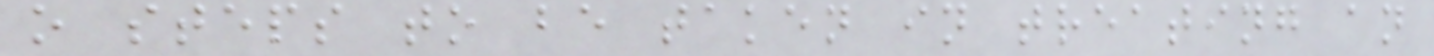o steps to be taken in treating an
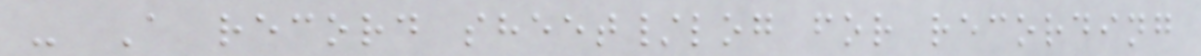- A record sheet/log for recording
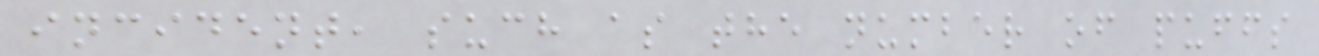incident, such as the number of puffs
